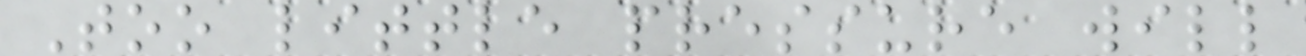Too little pressure will
